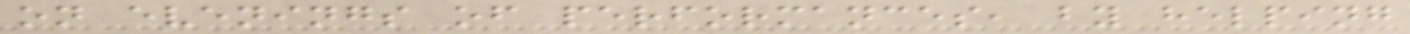on evenings of performances, by helping
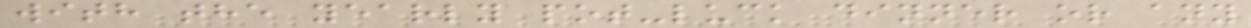with the yearly pot-luck dinner or any
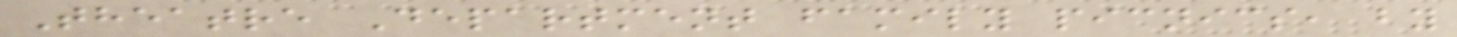Theatre Department family picnics, by
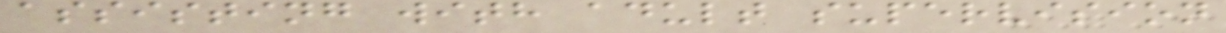assisting with adult supervision
